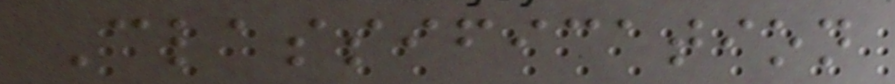Classification
